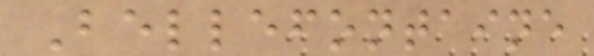Bellefontaine
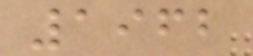1962
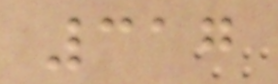317
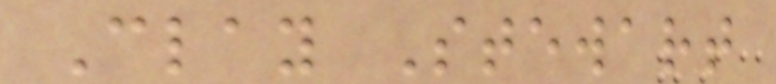Clay Stewart
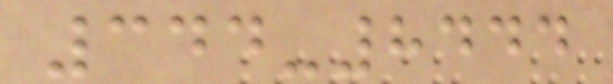344-8444
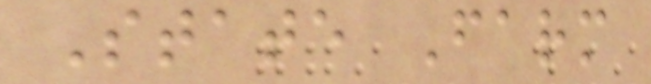State Farm
